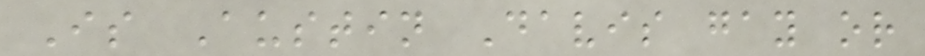Is Austin Davis gay or
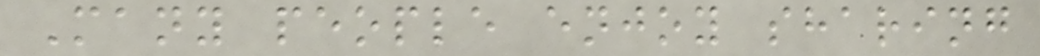Many people enjoy sharing
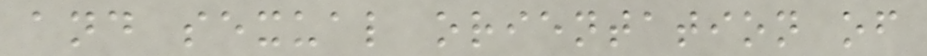and sexual orientation of
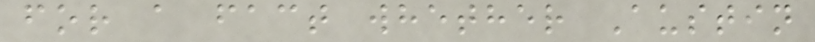for a fact whether Austin
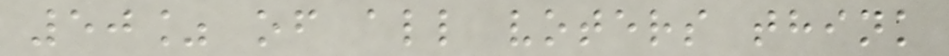50% of all voters think
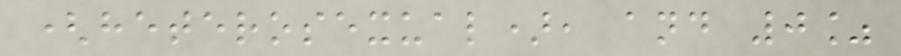(heterosexual), and 0%
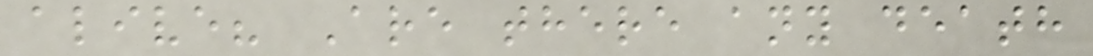alive? Are there any death
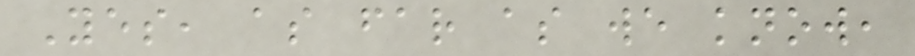Yes, as far as we know,
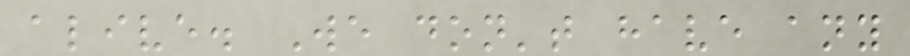alive. We don't have any
